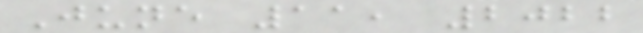June 11, 2022
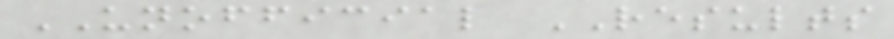UNOFFICIAL RESULTS
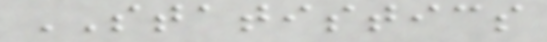STATISTICS
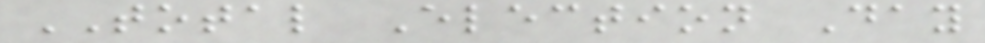TOTAL Election Day
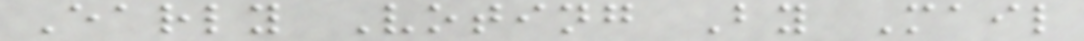Early Voting By Mail
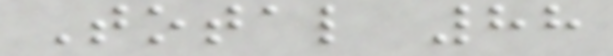Total 88
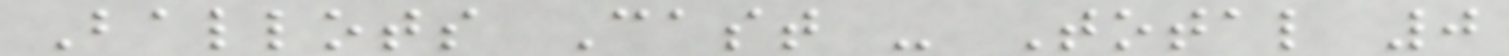Ballots Cast - Total 0
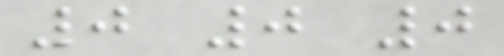0 0 0
